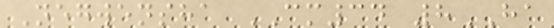Negwensha CM34 8HA
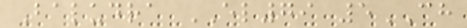Baludra EL79 5CH
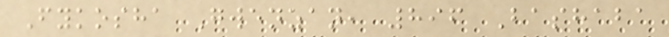Fykosha Gwenzan, 896 Bashaba
